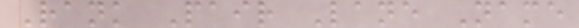Rank Pair Lane Name
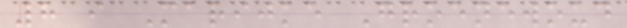8 i Marijke Groenewoud
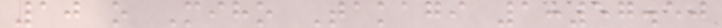10 o Miho Takagi 1:57.50
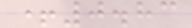+0.83
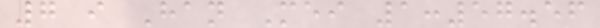7 i Han Mei 1:57.56
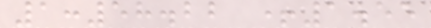1:58.22 +1.55
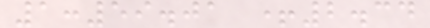1:59.01 +2.34
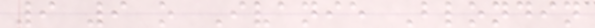9 9 o Ivanie Blondin
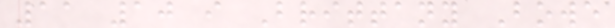11 10 i Brittany Bowe
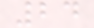24
